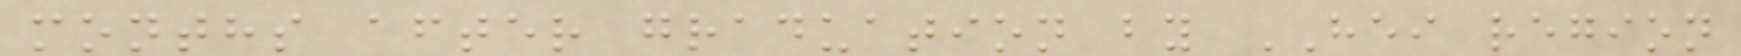months after graduation by HEI region
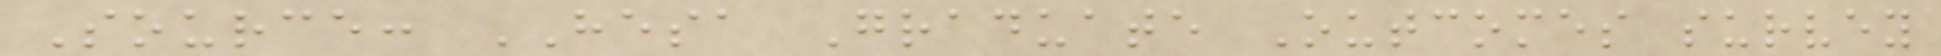Source: HESA Graduate Outcomes survey
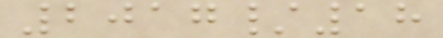2017/18
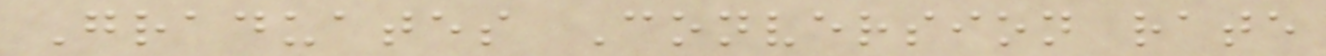Graduates Conversion rate
